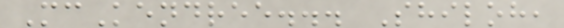McKendree... Shiloh,
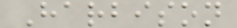Harbison
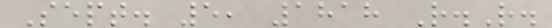Sept. 5, 1818 R.R.
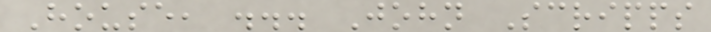House, ... John Scripps
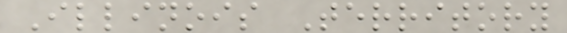Illinois Territory
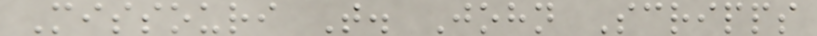Missouri T. John Scripps
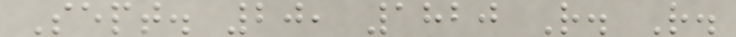Sept. 20, 1820 R. R.
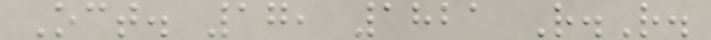Oct. 17, 1821 R.R.
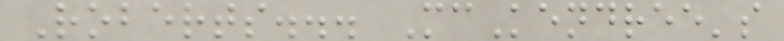Roberts... McKendree's
